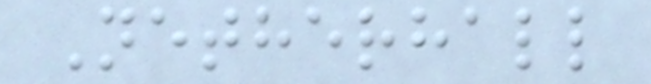Netherhall
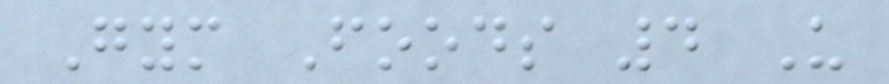Gym Foods 4 U
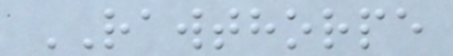RAWTHORPE
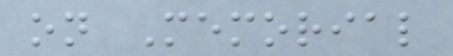on Memorial
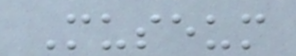Museum
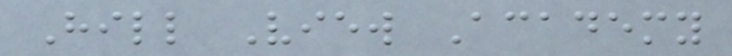Hill View Academy
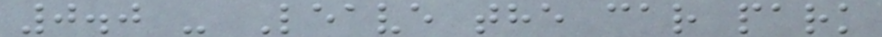0.0 - Leave the car park
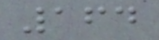164
